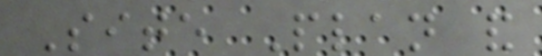Site Plan and
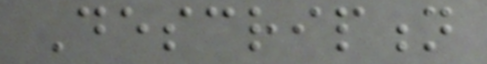Description
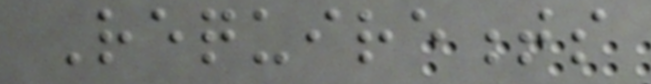Requirements
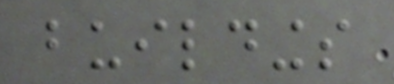buildings
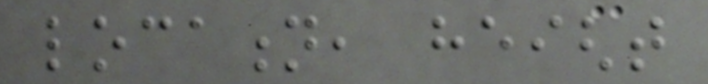location, height
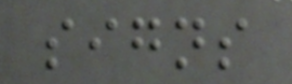signs
